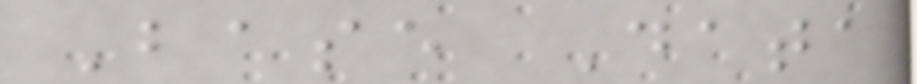Base Data
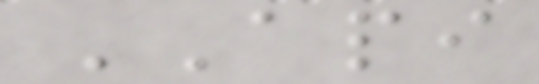API
